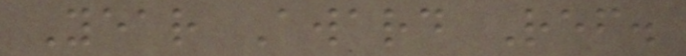Year Award Ref.
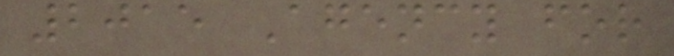2015 Agency for
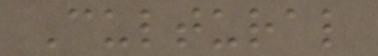Cultural
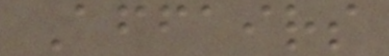Affairs
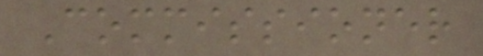Commissioner
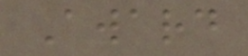Award
